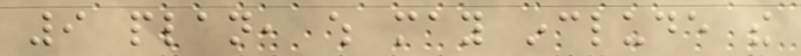9 plan, which may include the
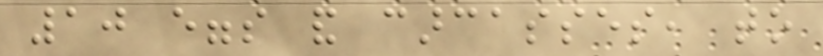10 eggs and carcasses, to
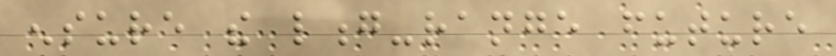ensure the long-range future
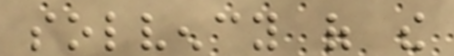solvency of the
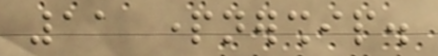11 partnership.
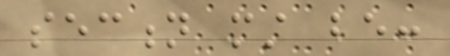section must be:
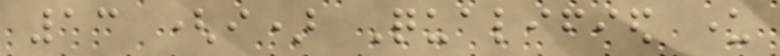13 (i) Qualified under
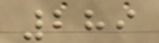289
